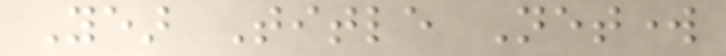Year Title Network
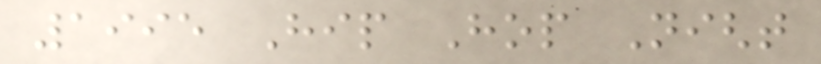1995 Hip Hop Night
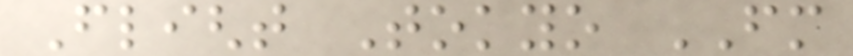Flight Tokyo FM
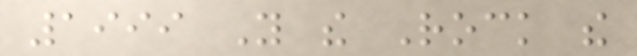1999 You the Rock the
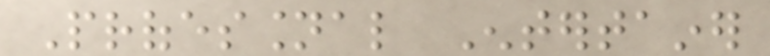Professional Entertainer
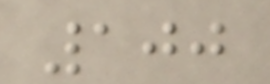100
